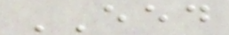EED
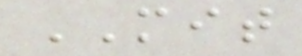MIT
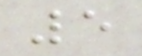5
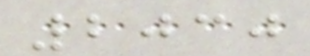2030
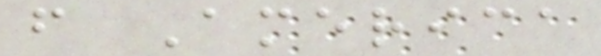f America
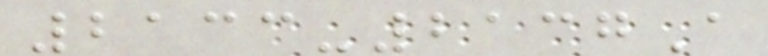2133-2137A
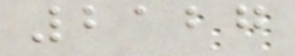2127
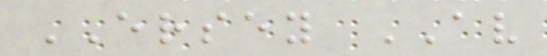ERSEY AV
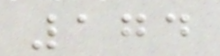174
